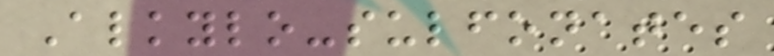Alkylo-sulfonates
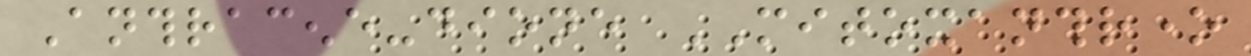Anthracene-dione MITOXANTHRONE
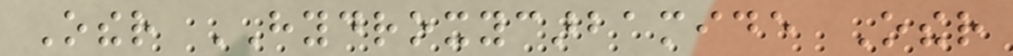Other HYDROXYCARBAMIDE Other
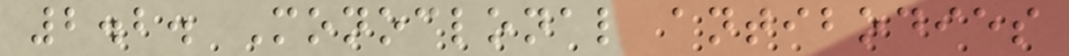2.2. Monoclonal antibodies
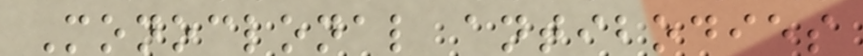Monoclonal antibodies
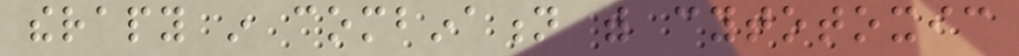therapy in combination with cytotoxic
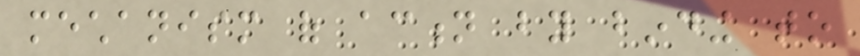mechanism of action by binding to
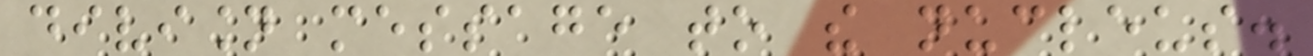division message to the nucleus.
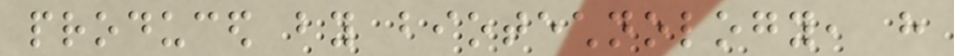produced by biotechnology, have
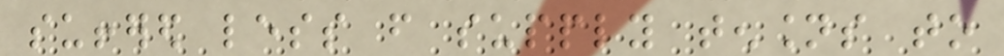suffered less from supply tensions to
